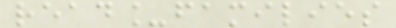read_families
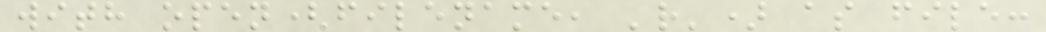with open(filename, 'r') as file:
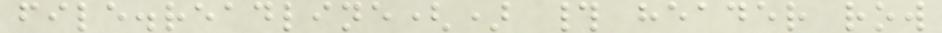file.readline() # header row
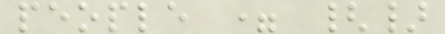people = {}
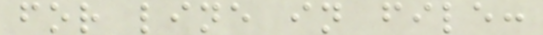for line in file:
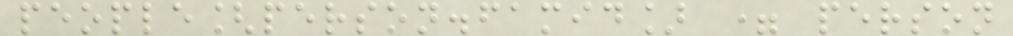people[person.famid] = person
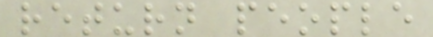return people
